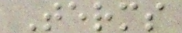Terms
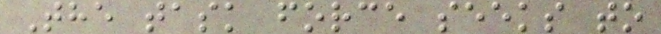The task force seeks to
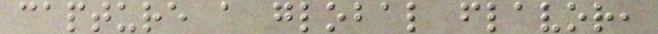capture a global flavor,
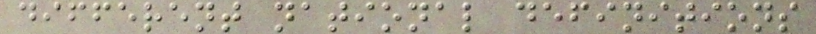different national definitions
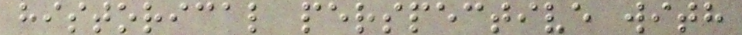historical perspective with
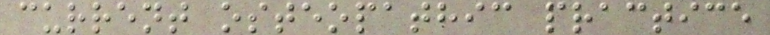current osteopathic practice
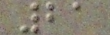21
